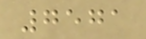7571
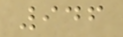946
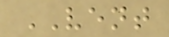VENT
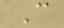C
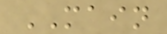MAIN
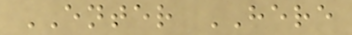ENTER HERE
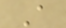A
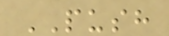PUSH
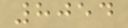8054
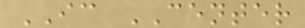IC CENTER
